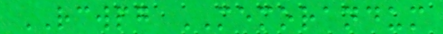RCWPG MEMORANDUM
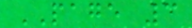PAGE 3
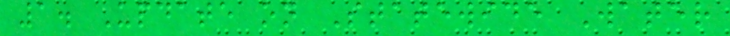1. Update on Statewide Water
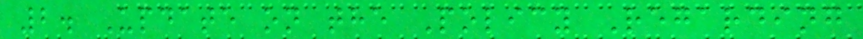2. Update on the Policy Regarding
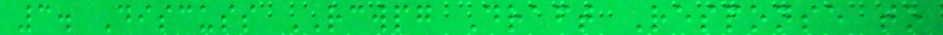3. Discuss RCWPG Draft Response to
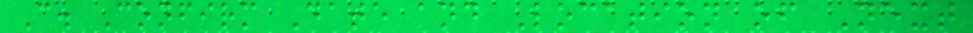C. Confirm Date and Location of Next
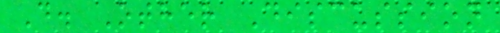D. Other Discussion
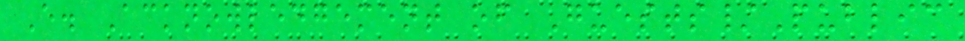E. Acknowledgement of Guests/Public
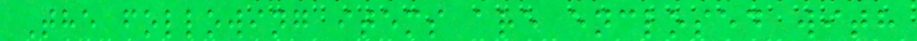The following items are enclosed with
